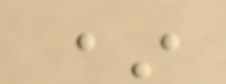*
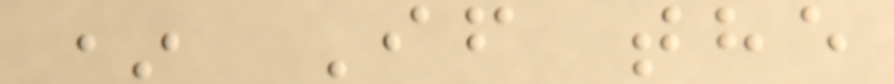* If the
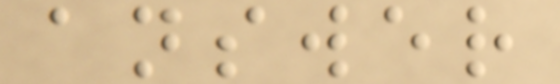answer
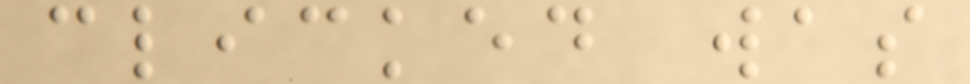clicked was
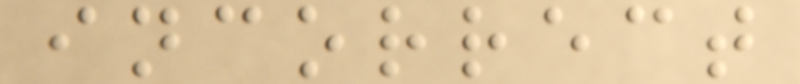incorrect
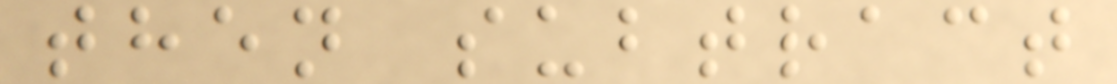then subtract
